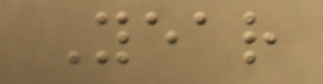Year
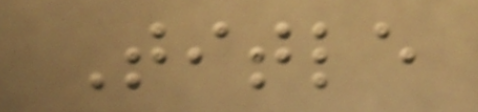Title
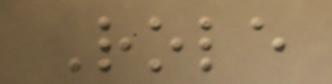Role
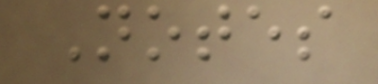Notes
